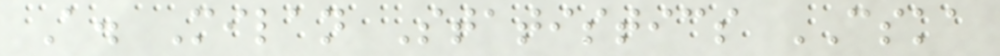A. Milan Statistics CSKA
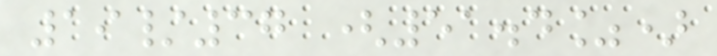19/37 (51.4%)
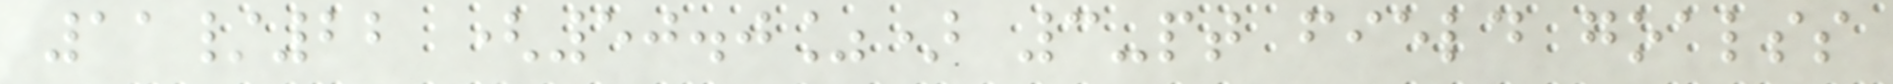11/22 (50.0%) 3-pt field goalss
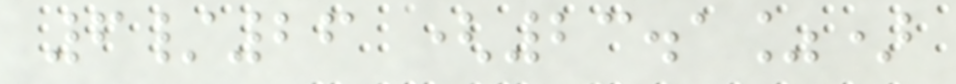6/26 (23.1%)
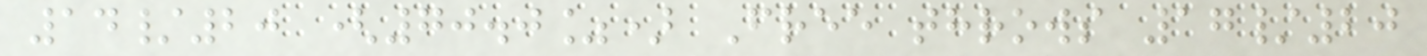14/20 (70.0%) Free throws 17/20
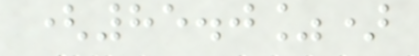(85.0%)
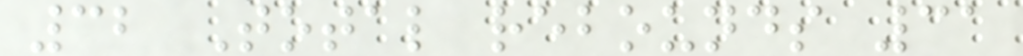32 Total rebounds 31
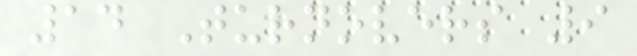14 Turnovers 9
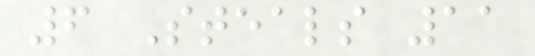6 Steals 11
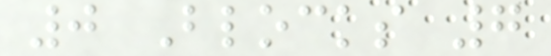0 Blocks 7
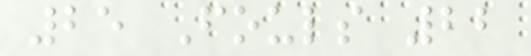25 Fouls 22
